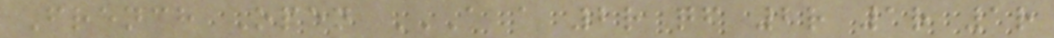French Open A A 2R QF 2R 1R 1R
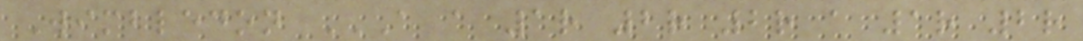Wimbledon A A 1R 2R 2R A 1R 2R
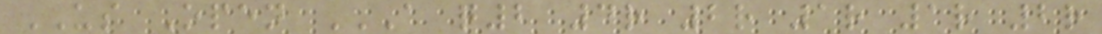US Open A Q2 4R 2R 1R 1R 2R
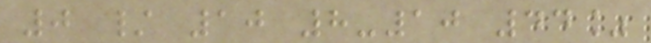0 / 10 8-10 44%
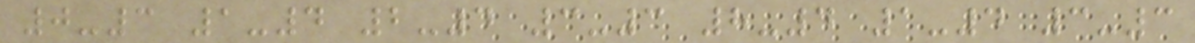0-3 1-4 2-4 3-3 8-4 1-4 3-3
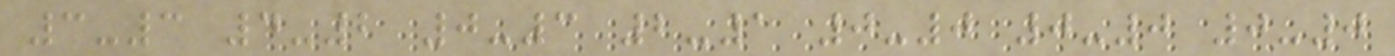3-3 4-2 0-3 2-1 0-0 0-0 0-0
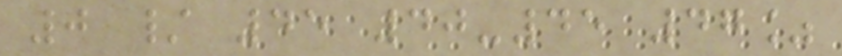0 / 45 40-45 47%
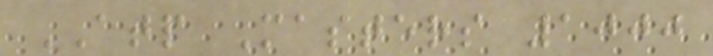ATP Masters 1000
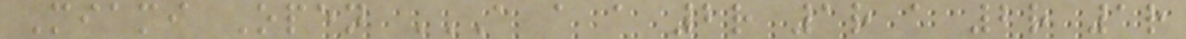Miami Open A A A 2R 1R A 2R 1R
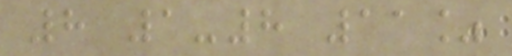8 1-8 11%
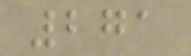271
